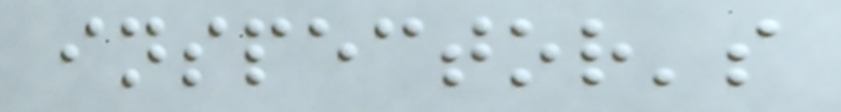inspector's
